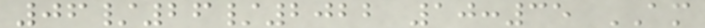06/26/2022 10:35 AM
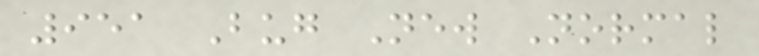951 Bug New Normal
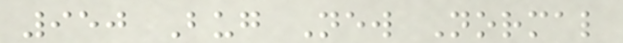950 Bug New Normal
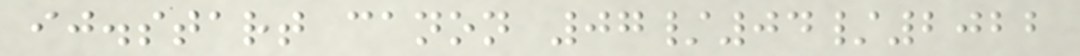ij.start canon 07/04/2022
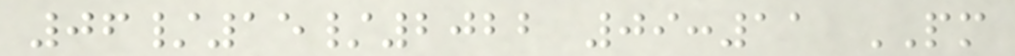06/15/2022 09:11 PM
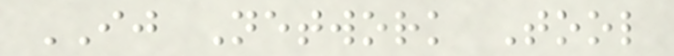IJ Network Tool
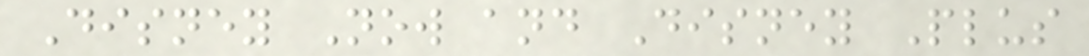Disney Now and Disney Plus
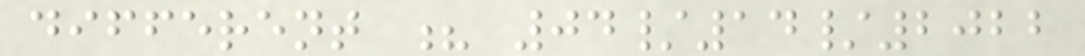different ? 04/14/2022
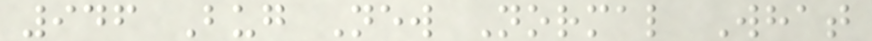946 Bug New Normal What
